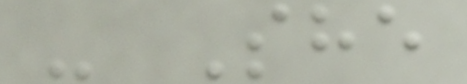- She
